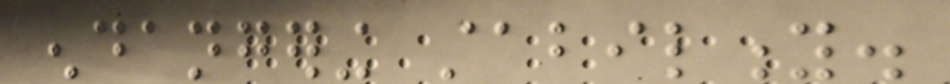endangering stability.
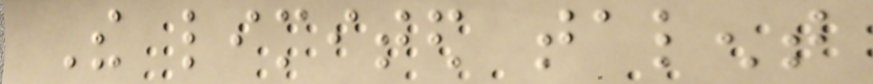The limited talent
